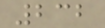232
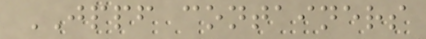JPPF containers
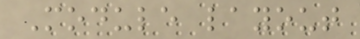Module layout
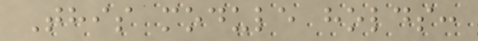This module holds:
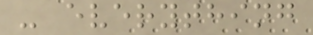- everything
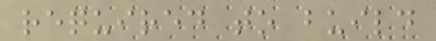required to build
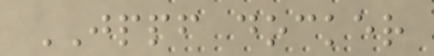JPPF docker
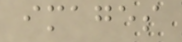images
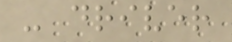- driver
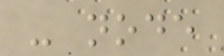- node
